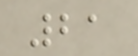21
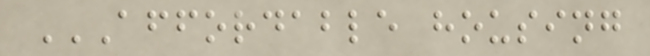AFFORDABLE HOUSING
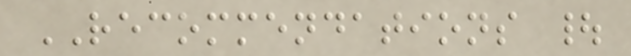RECOMMENDATIONS |
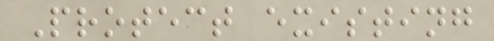Protect existing
